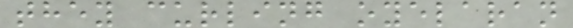they curling oyelaran
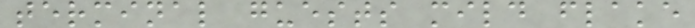terminal guests mild flake
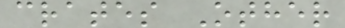crates Other
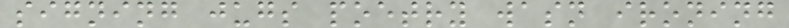signing jugs poetry wasn ironing
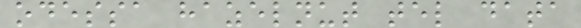odessa hazelnut tel data
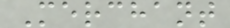Merchant
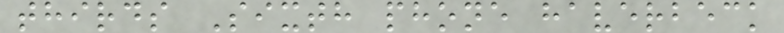thirds Sixth phone haverbeck
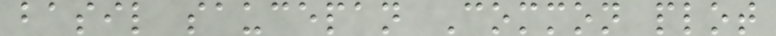basil saucepan Common plot
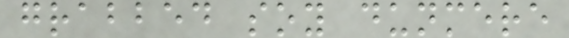grabbed soy dunmere
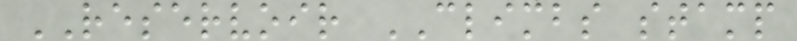RESERVOIR CLIMBS stamp
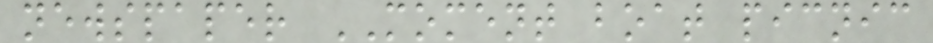newspaper MOMENT boat picnic
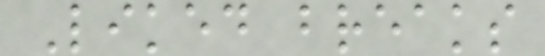Liked breaks
